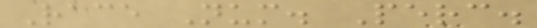Race Num. Perc.
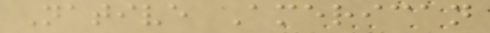Native American
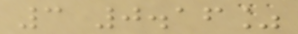3 0.16%
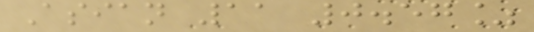Asian 11 0.57%
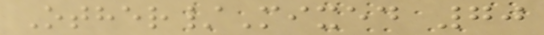Other/Mixed 70
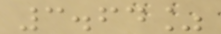3.64%
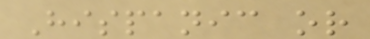Hispanic or
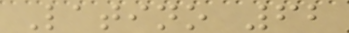Latino 62
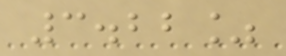3.22%
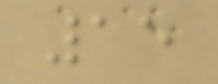15
